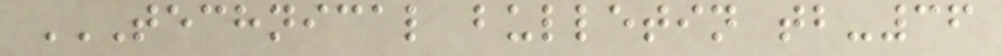TECHNICAL BULLETIN TB-36
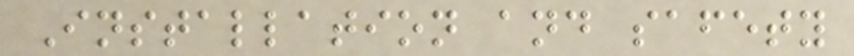Installation and safety
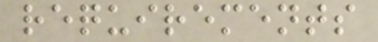requirements
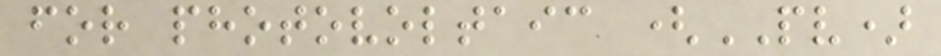for photovoltaic (PV)
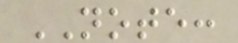NOTE:
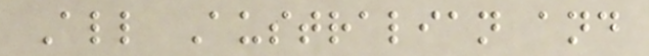All Australian and
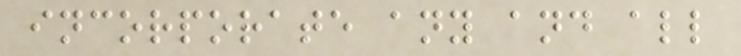incorporate any and all
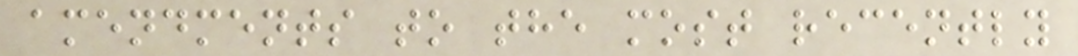amendments to the most recently
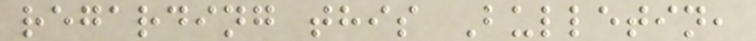regarding this Bulletin,
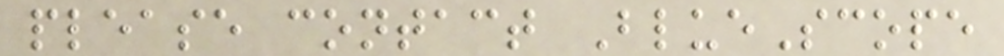please contact BlueScope
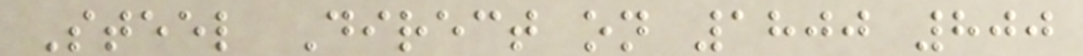Steel Direct on 1800 800
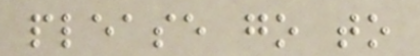please go to
